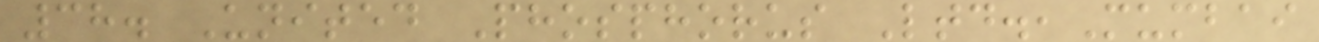38. United Phosphorus Ltd.,Mumbai
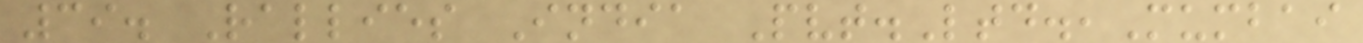39. Rallies India Pvt.Ltd.,Mumbai
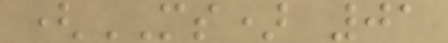(MS) 01
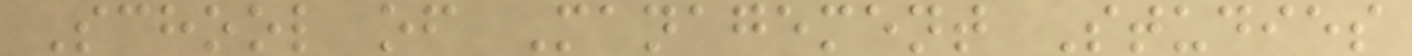School of Management Studies
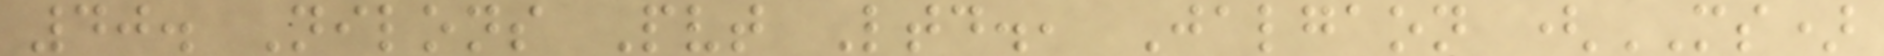40. Nilons Pvt Ltd., Jalgaon (MS)
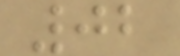02
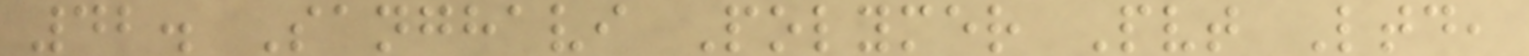42. Sanghavi Polymer Pvt Ltd,
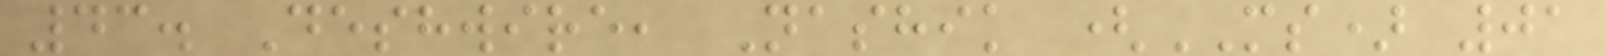43. Deshwire, Nashik (MS) 01
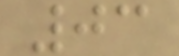03
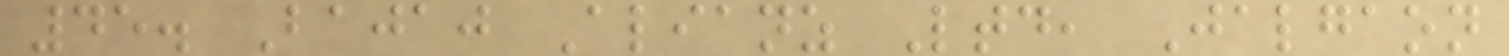45. Bajaj Alianz Ltd, Jalgaon
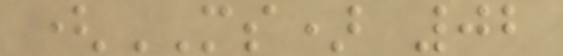(MS) 02
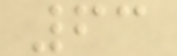63
